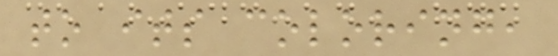to its coloring,
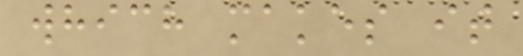which makes it
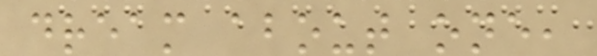dream about one,
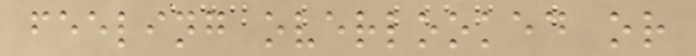feeling overlooked or
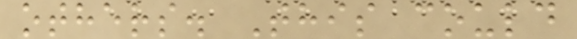others. This could
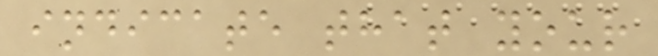indicate that your
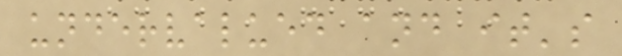undervalued and it's
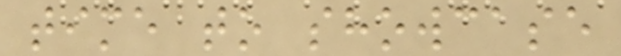time to showcase
